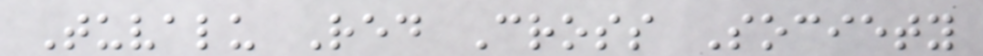Tuvalu Red Cross Society
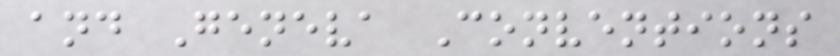and Geneva Conventions
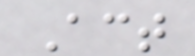Act
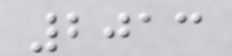2013
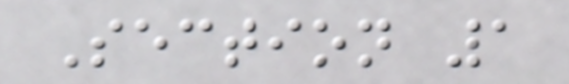Section 1
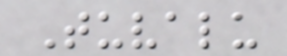Tuvalu
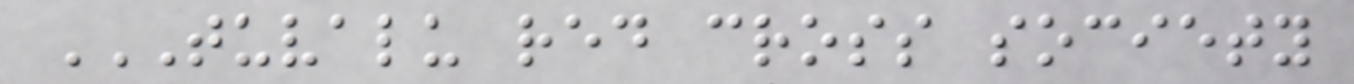TUVALU RED CROSS SOCIETY
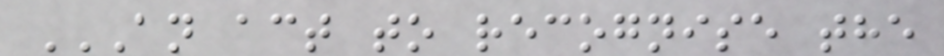AN ACT TO RECOGNISE THE
